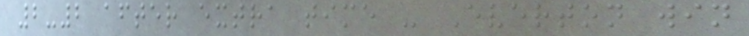2-2 after extra time - Everton win
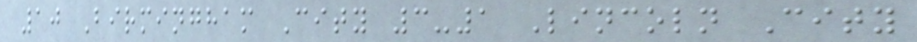10 Birmingham City 3-1 Lincoln City
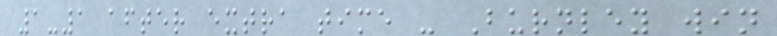1-1 after extra time - Burnley win
